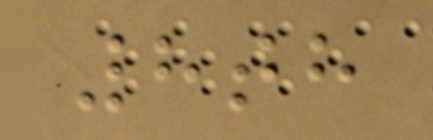8th
